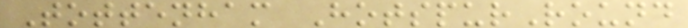Tottenham HotspurRound
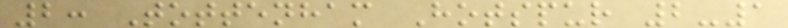2: Tottenham Hotspur 2-1
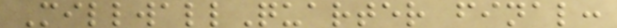MillwallQuarter final:
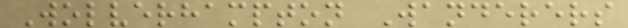Wolverhampton Wanderers
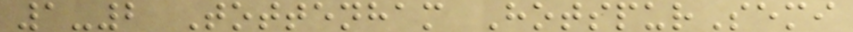1-2 Tottenham HotspurSemi
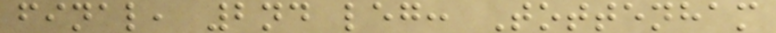final, 2nd leg: Tottenham
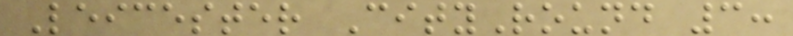Leicester CityRound 3:
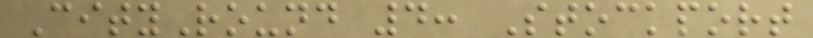CityRound 4: Stockport
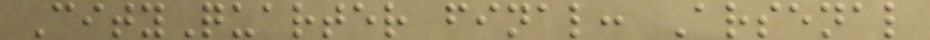CityQuarter final: Arsenal
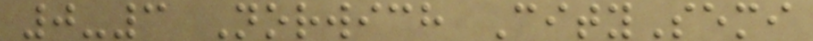0-3 Norwich CitySemi
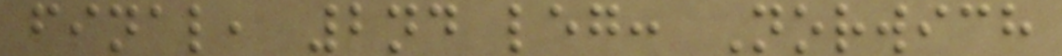final, 2nd leg: Norwich
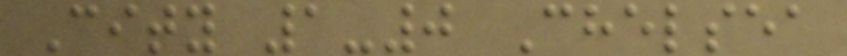City 1-0 Chelsea
